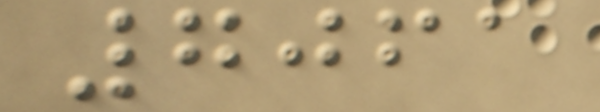7061
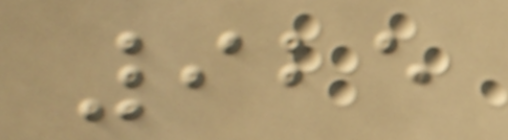925
